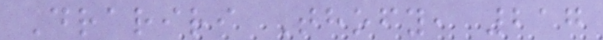Drariri Thofy, 217
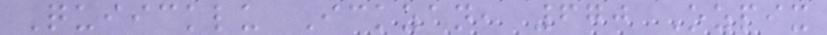Quiicklu Ickzan, 670 Ozpix
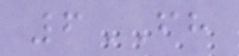6FH
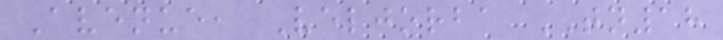Avenue, Veljorba TN18
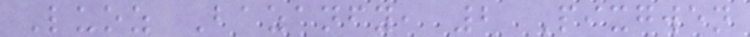Luoz Bazanfy, 2 Pixgwen
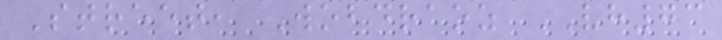Street, Wobdraoz VH73
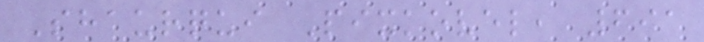Shaurqui Pixkovel, 691
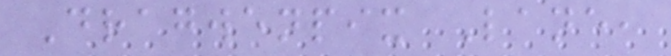Dragwenpix Lane,
